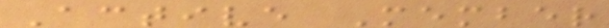Active Member
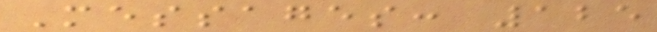Messages: 125
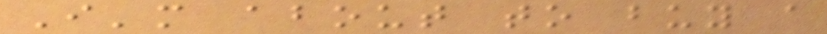I'm about to buy a
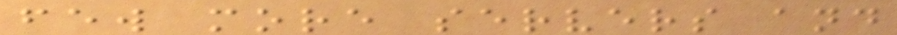few more servers and
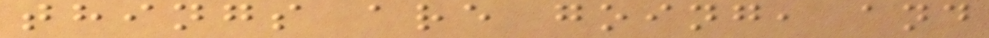things are going, and
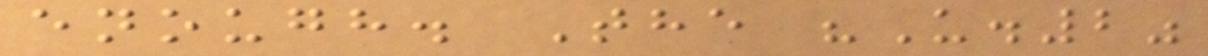enough. The "U.2"
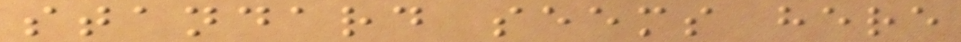standard seems here
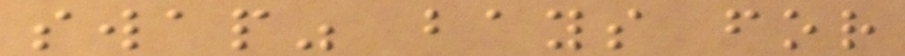swap" bays for
